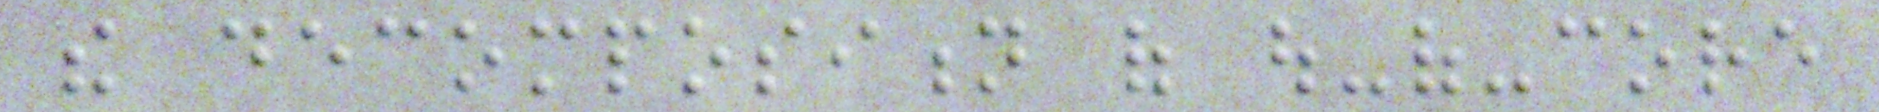the decomposition of out-of-core
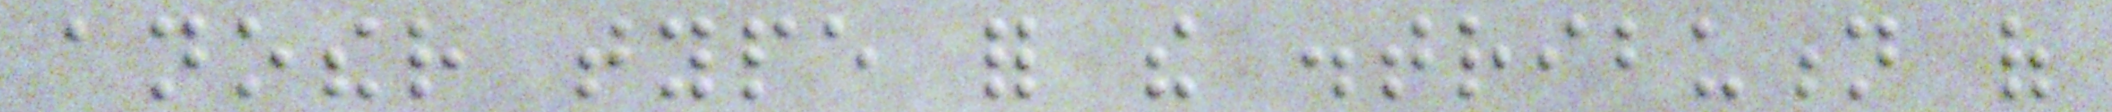another type for the distribution of
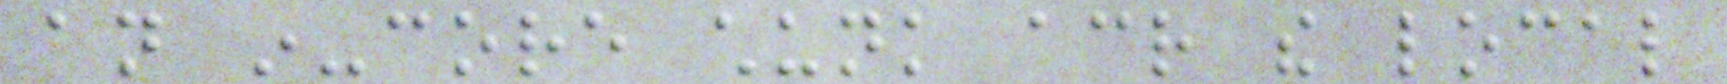an in-core chunk across the local
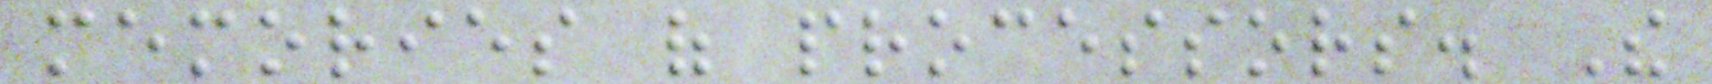memories of processors. The
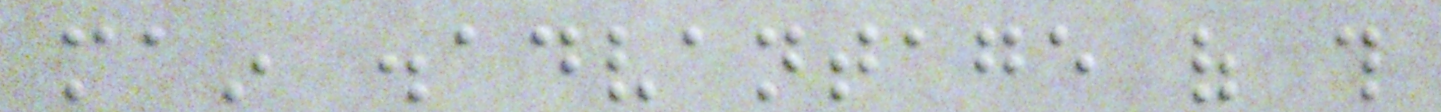main disadvantage of this
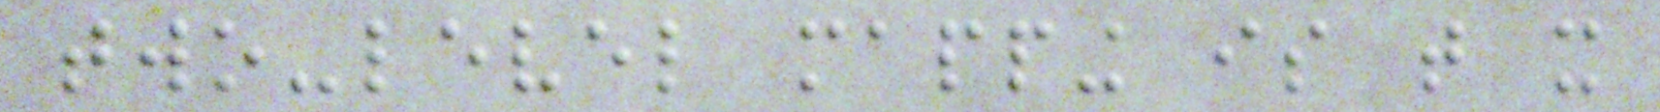two-level mapping is that it
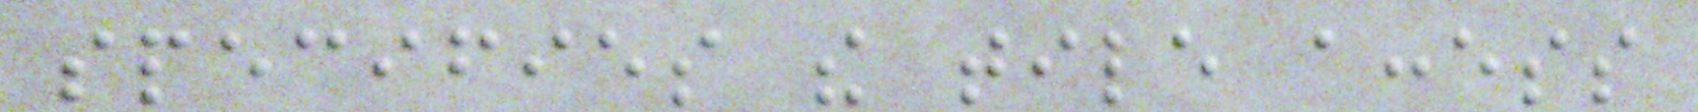specifies the tile access
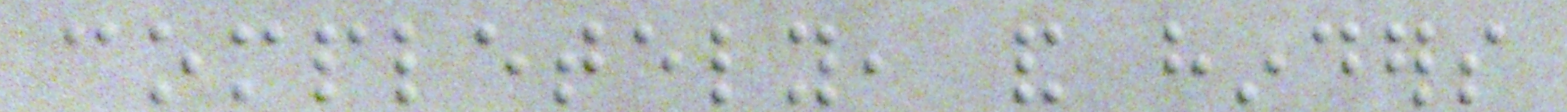completely, and hinders
